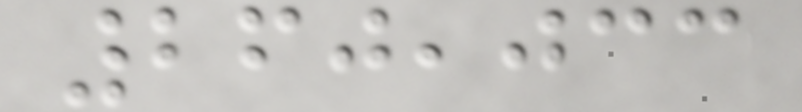260,033
